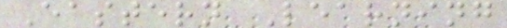Eastern Learning
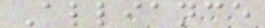Alliance
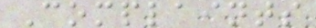Complaints
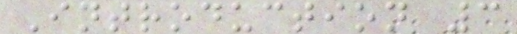Introduction 3
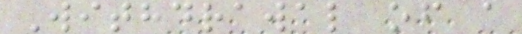Withdrawal of a
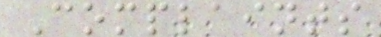Complaints
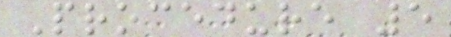Procedure 5
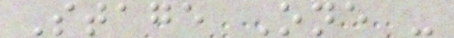Stage One -
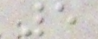5
